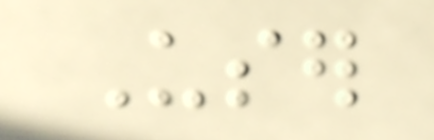User
